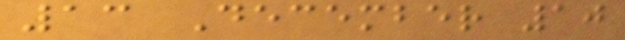13 December 10
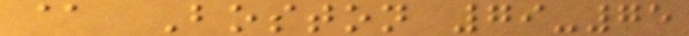@ Boston 79-75
